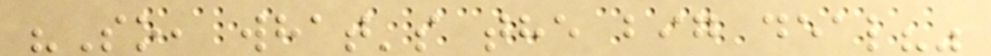"So, what's the big deal?"
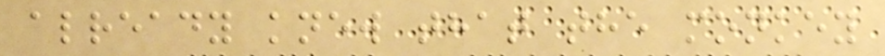already knew that the monkey
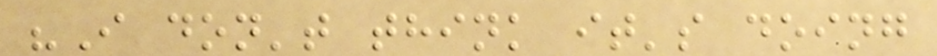"I don't think it's doing
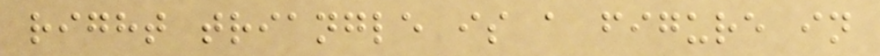right triangle is a figure in
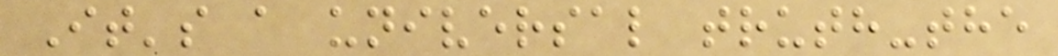It's a universal truth-the
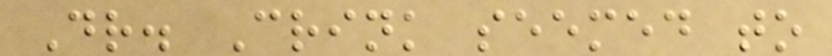Dr. Crink seemed to
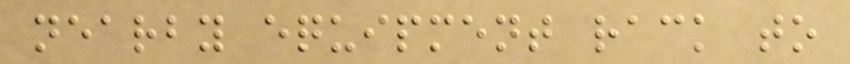nearby equipment rack to
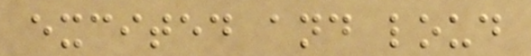excited and loud
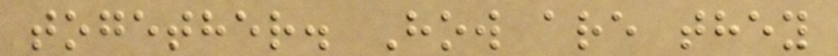together. How are they
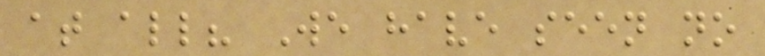at all? We have seen no
